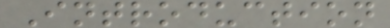Introduction
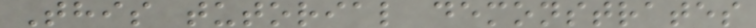This tutorial demonstrates
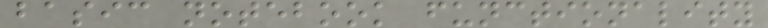basic notebook functionality
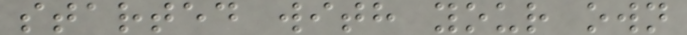started with your own
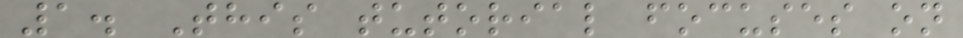1. This tutorial focuses on
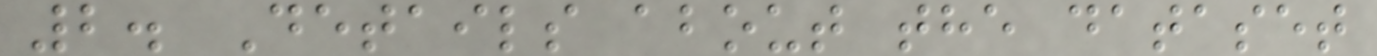2. Details about the dataset
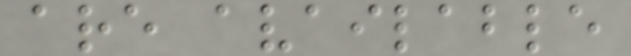are available
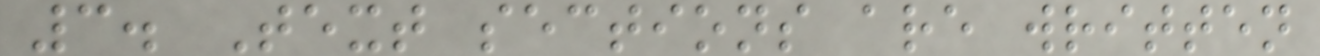3. Text sections are written
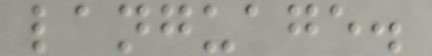language.
